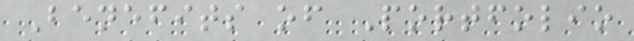Benefits of Portfolio
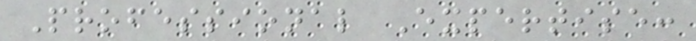Professional Expertise:
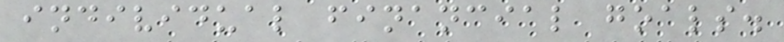individual financial goals.
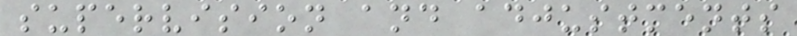supervision and adjustments
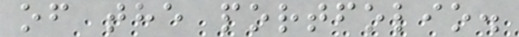of the portfolio.
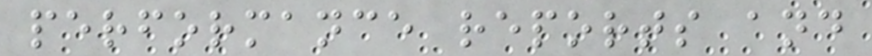performance reports and
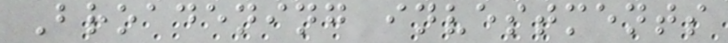Broadening investments
